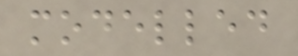modelled
